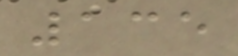135
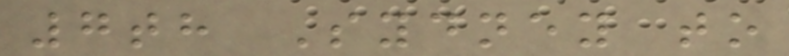7th Sydney to
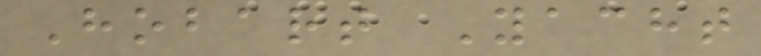Hobart Yacht
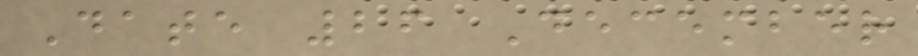Date 26 December
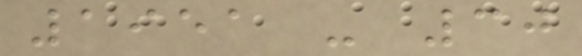1951 - 30
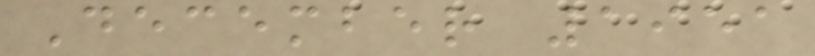December 1951
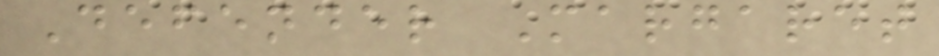Defender Margaret
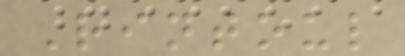Rintoul
